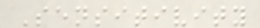Sensitivity
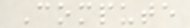Compute
